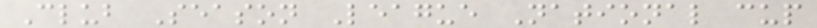Club Season League National cup
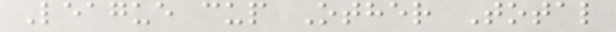League cup Other Total
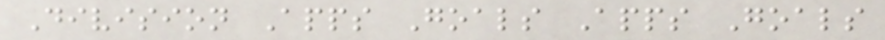Division Apps Goals Apps Goals
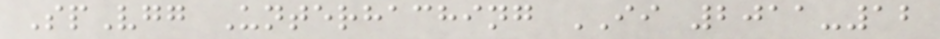SpVgg Unterhaching II 2011-12
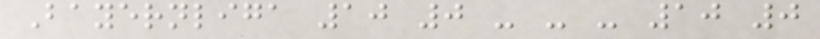Bayernliga 10 0 - - - 10 0
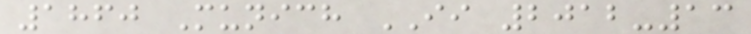1860 Munich II 2012-13
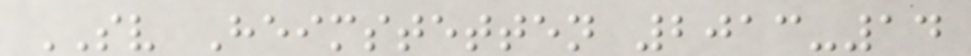SV Heimstetten 2013-14
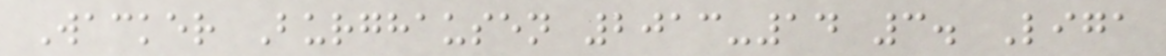Wacker Burghausen 2013-14 3. Liga
